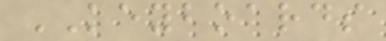KEYBOARDS
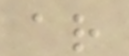ar
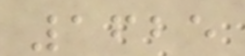1625
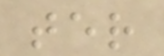ter
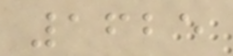1625
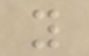y
